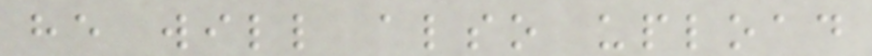he will also upload
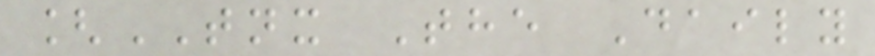[TNX The Daily
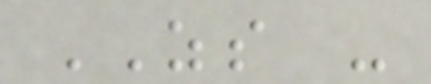ZS -
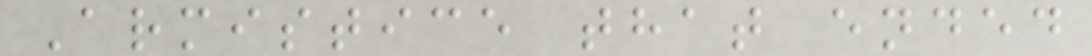Armistice that ended
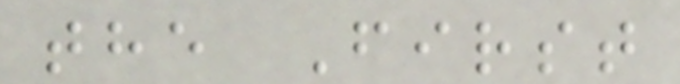the First
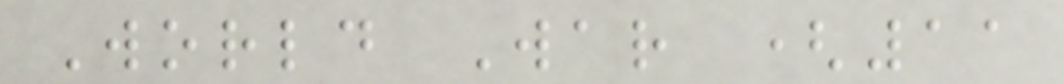World War (11
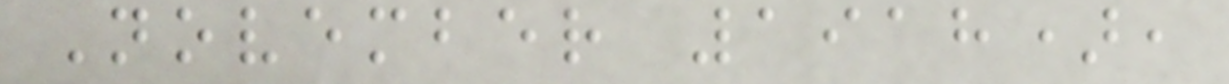November 1918),
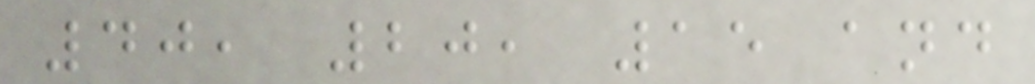40, 20, 15 and
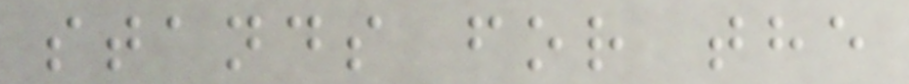stands for the
